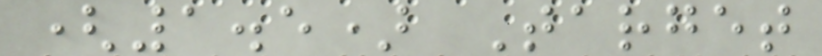(1.5) Target
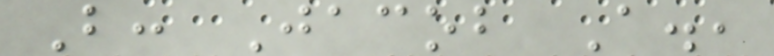B: Jacob A.,
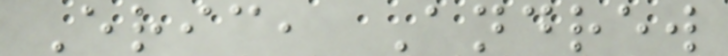Eric, Andrew
